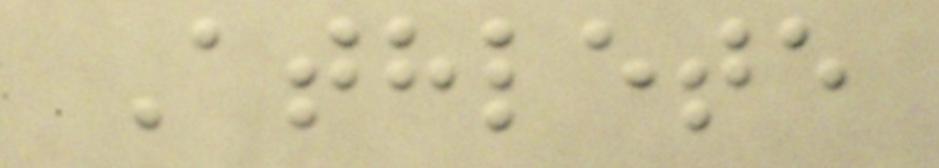Athlete
